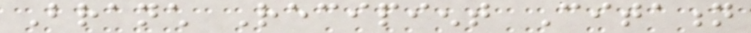Branch Recipient Citation
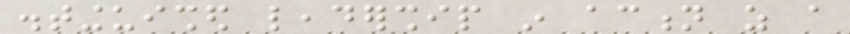distinguished leadership in action as a
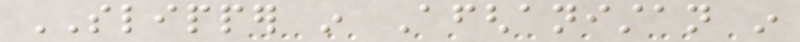SLIPPER in Afghanistan in
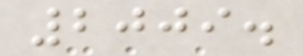2009.
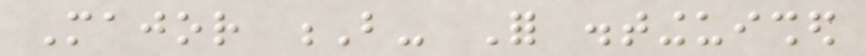Major B- For distinguished
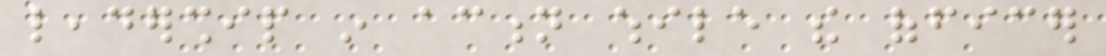leadership in action while the officer
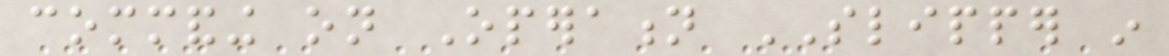commanding on Operation SLIPPER in
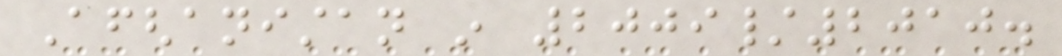Afghanistan in 2009/2010.
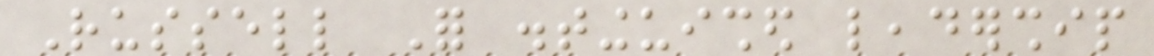Russell For distinguished leadership
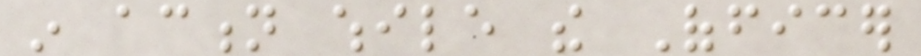in action while the Officer
